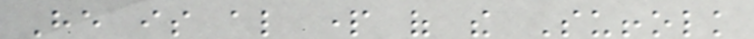He is also part of the Suffolk
